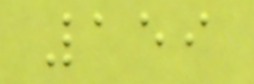159
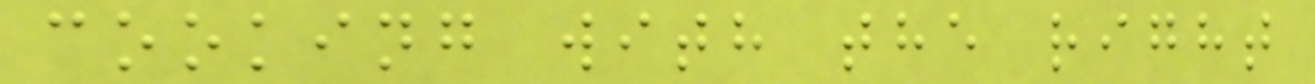cooking with the right
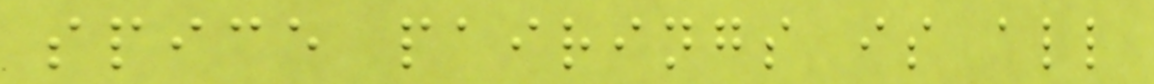spice pairings is all
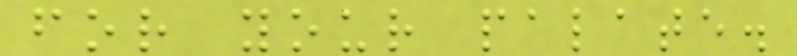for your palate.
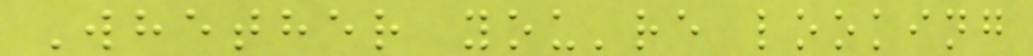Whether you're looking
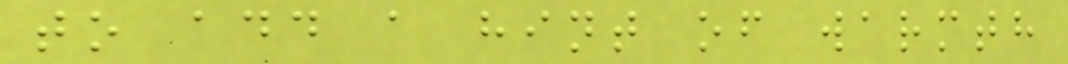to add a hint of warmth
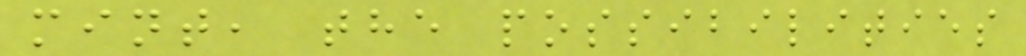mint, the possibilities
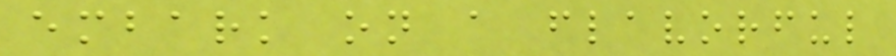embark on a flavorful
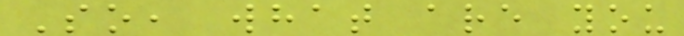So, what are you
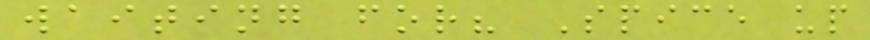waiting for? Spice up
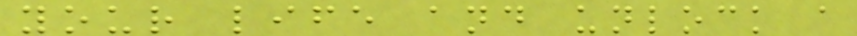your life and unlock a
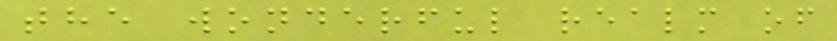the wonderful realm of
